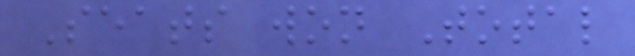Seats won Total
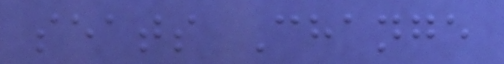seats Change
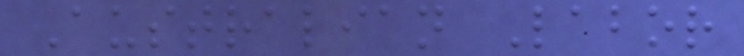Australian Labor
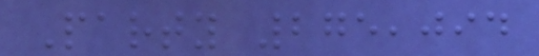Party 275,094
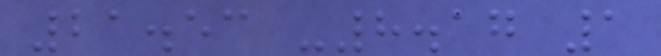21.53 -8.17 1
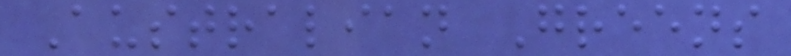Australian Greens
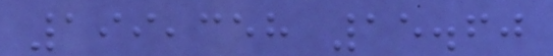199,358 15.60
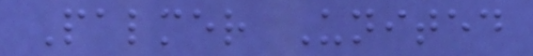Palmer United
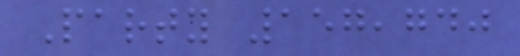Party 157,740
